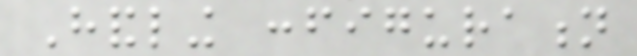Handling configuration
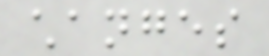changes
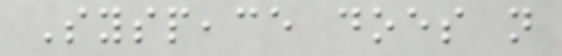Syspeace does not
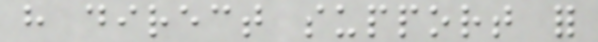have direct support for
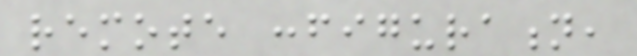remote configuration,
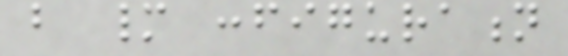but many configuration
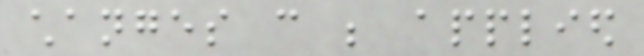changes can be applied
